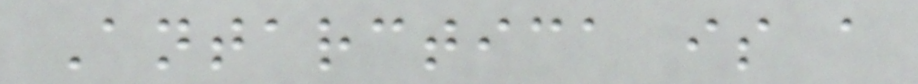Antarctica is a
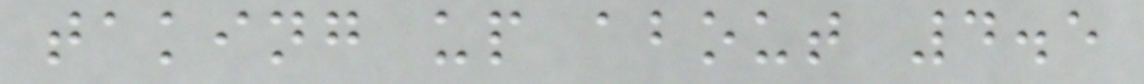taking up about 4.5
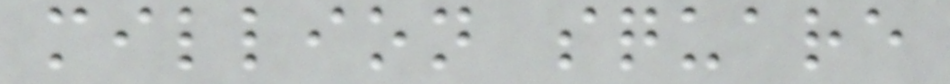million square
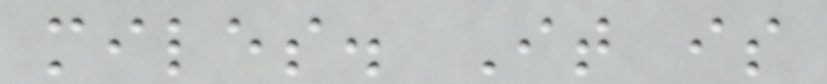miles. It is
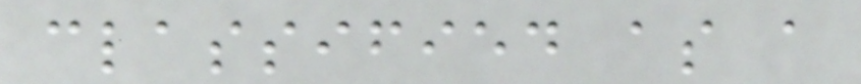classified as a
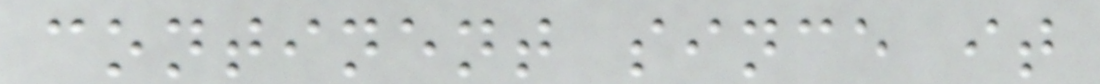continent since it
